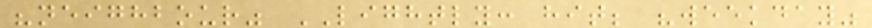"neighbour" LIGHTLY: hit; "weekday"
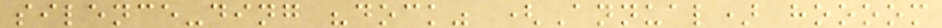silence-ding "dock" (Annual) hoooom
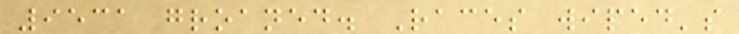9531 groaned. Races wiped's
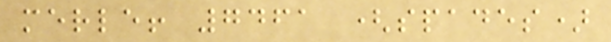merle! 7461 (spades)
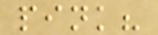pink?
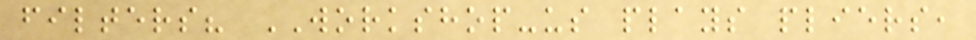filters? WORKSHOP-us plays pliers,
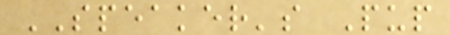SPEAKER's Pup
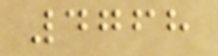4768
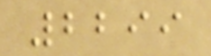2299
